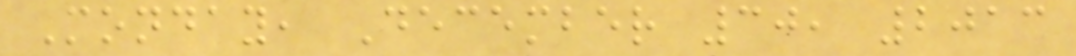Monday, December 30, 2013
